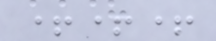+++
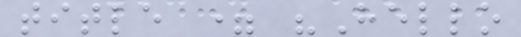title = "Hello
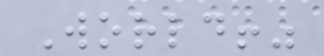World!"
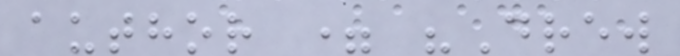author = "Drew
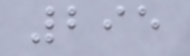295
